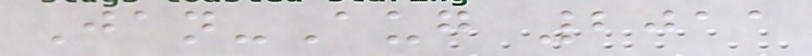Jan-Aug 2011
